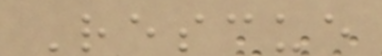Rescue
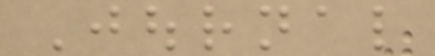Journal
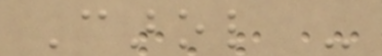Carol -
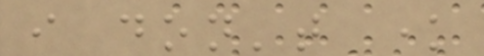i don't know
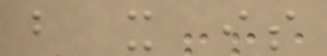but it is
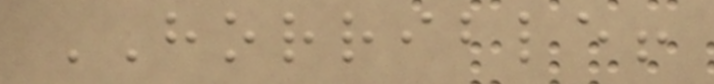HORRIBLE!
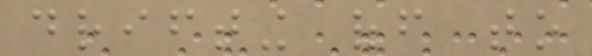drifting off to
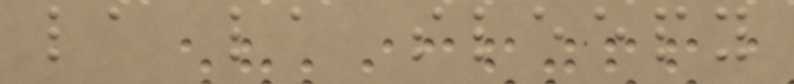la la sleepy
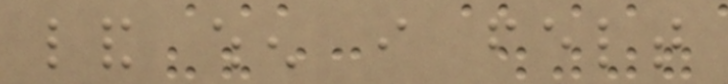land when i felt
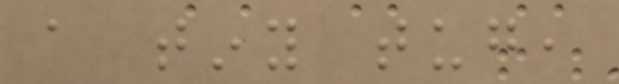a tiny tug,
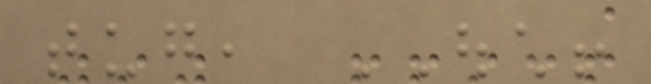tug, OUCH!
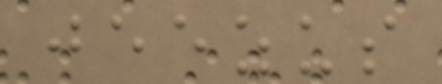jeezus
